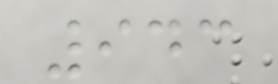943
